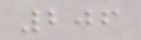206
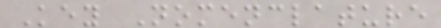Key Nomenclature
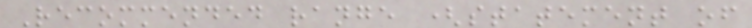Recommended range (statement of
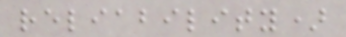reliability)
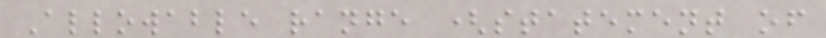Allowable range (statement of
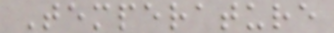Temperature
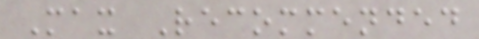Max Recommended
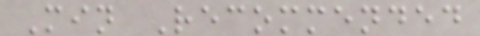Min Recommended
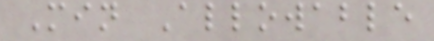Min Allowable
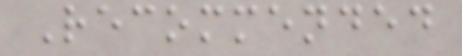Recommended
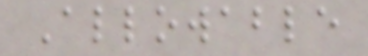Allowable
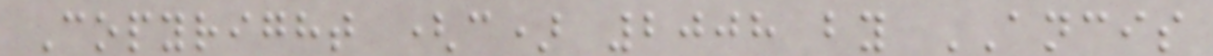Copyright (c) 2008 by ANCIS
